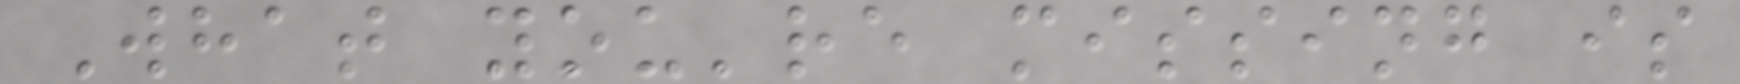What you're missing is
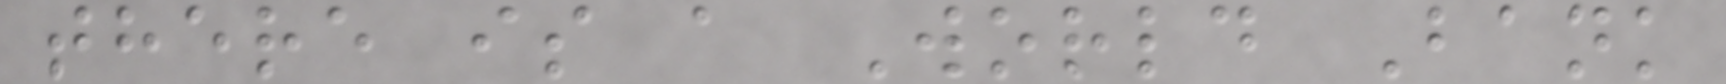there is a World Bank
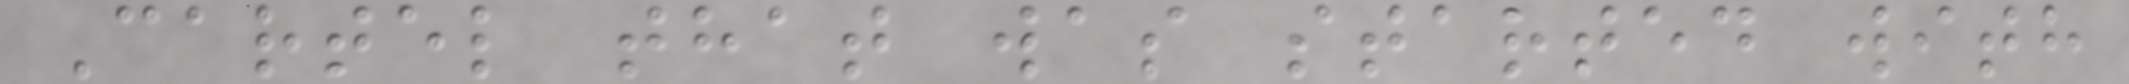Cartel that was started with
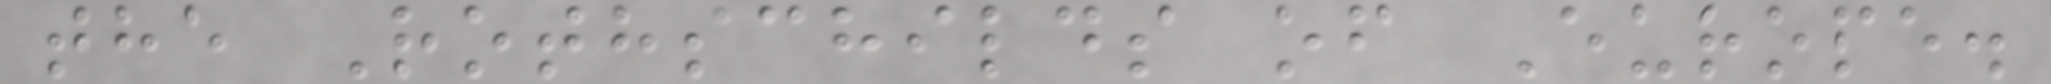the Rothschilds of Europe.
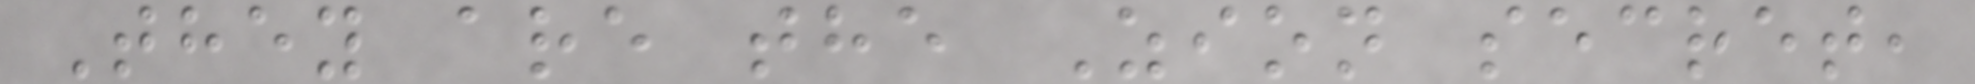They are the Zion secret,
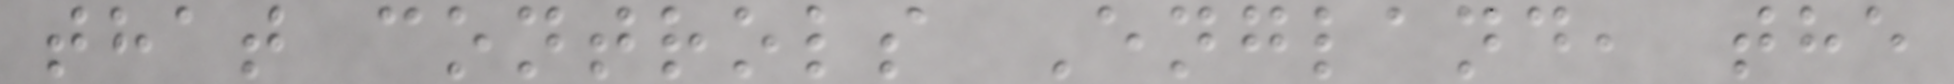that controls England, the
